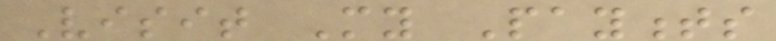Visit My Payments
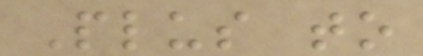Plus to
